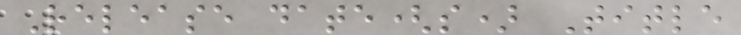Release date(s) Title
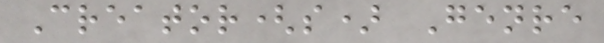Creator(s) Genre
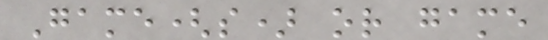Game(s) or game
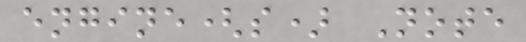engine(s) Note
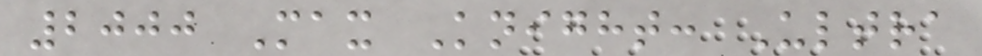2000 Max Knight: Ultra
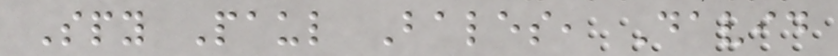Spy Paul Bales, David
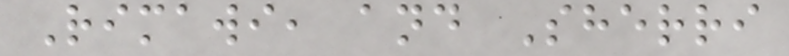Rimawi, and Sherri
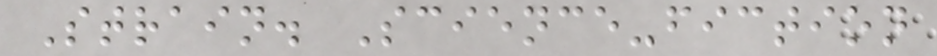Strain. Science-fiction
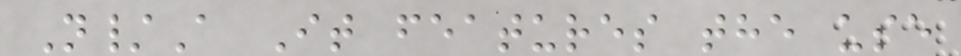N/A It features the use
